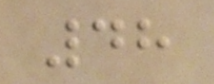48
